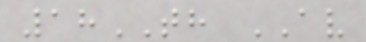18TH AV
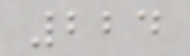224
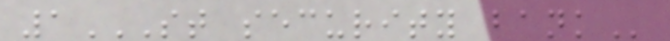1ST SECURITY BANK
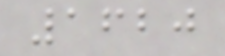1620
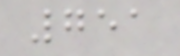751
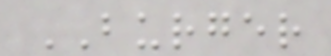BURGER
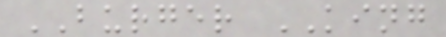BURGER KING
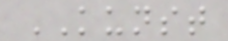KUNST
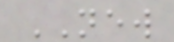NEW
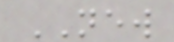NEW
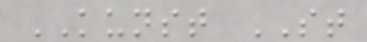KUNST ST
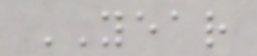YEAR
